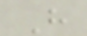H
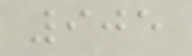905
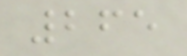265
